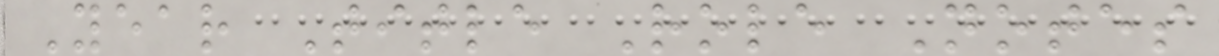Year Title Role Notes
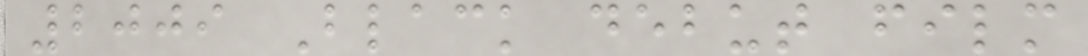2009 Black debut film
